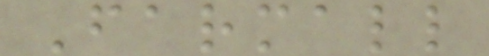Farmall
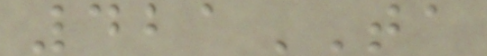421TA
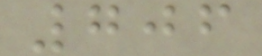706
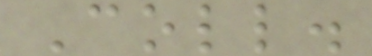Coll.
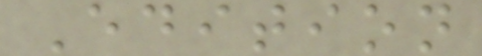Edition
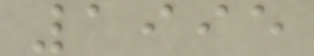1995
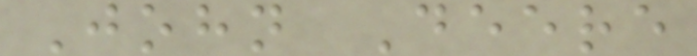John Deere
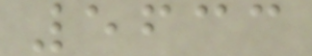5633
